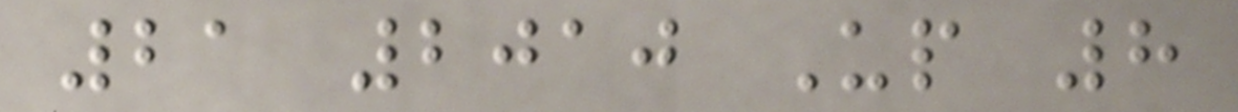21 2010 Up 8
